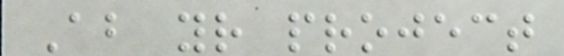About your project
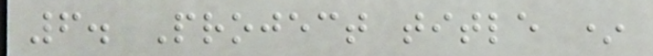6. Project title *
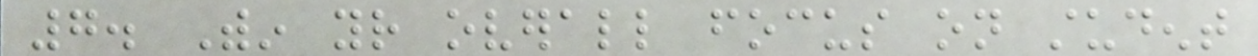7. Within your overall focus on student
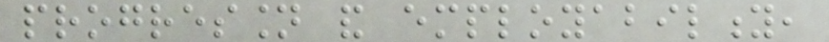progression and employability,
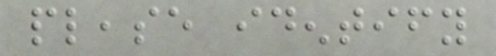please identify
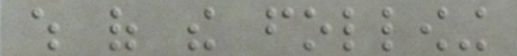which of the following
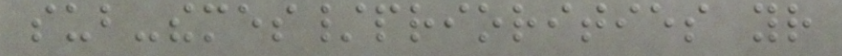sub-themes/priorities your
